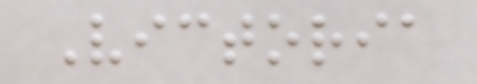Victoria
